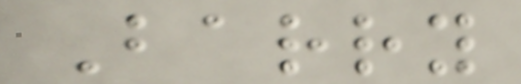Barry
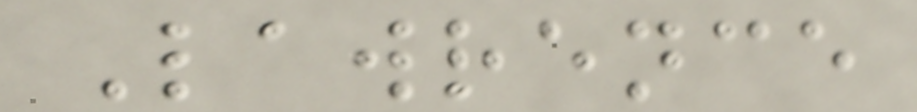Lawrence
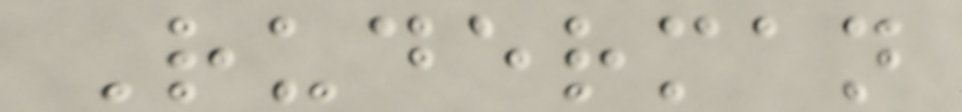Ruderman
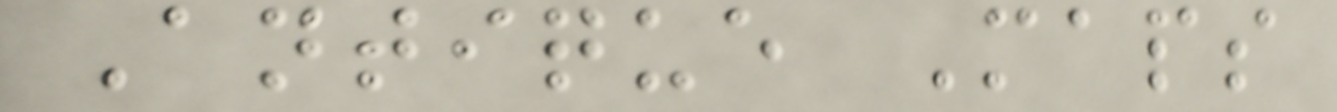Antique Maps
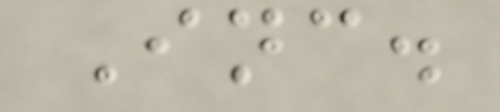Inc.
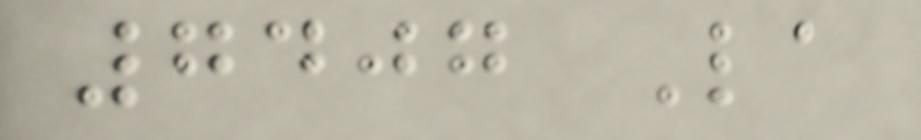7407 La
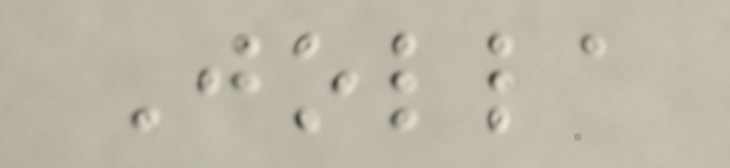Jolla
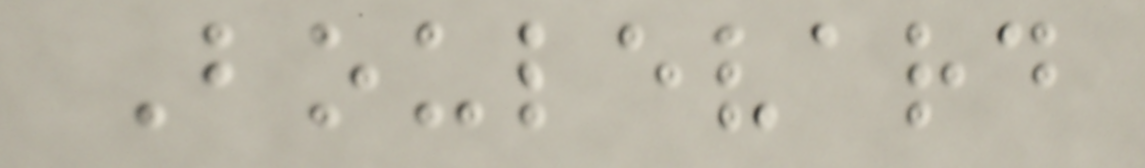Boulevard
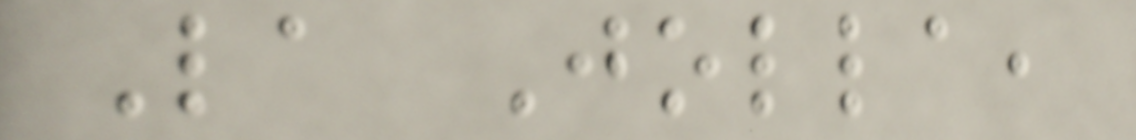La Jolla,
